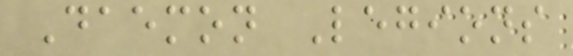Daemon Legions
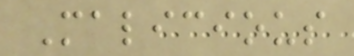Malicious
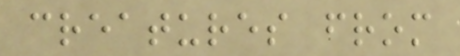creatures from
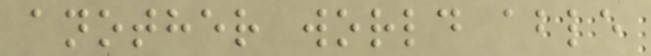another world able
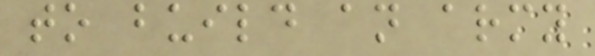to build an army
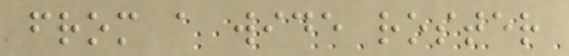from a wide roster
